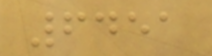6451
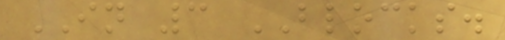IN 3 BLOCKS.
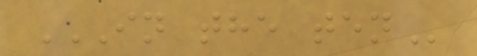IN THE TEN
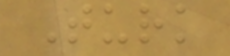Turk
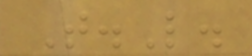T.L.
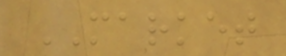MARKET
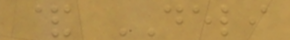& DELI
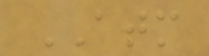ATM
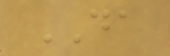DA
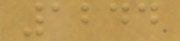1244
